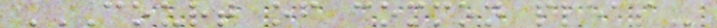COURT OF COMMON PLEAS
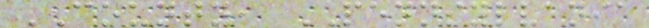COUNTY, PENNSYLVANIA
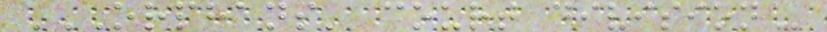ORPHANS' COURT DIVISION
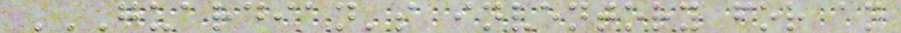GUARDIAN'S INVENTORY FOR AN
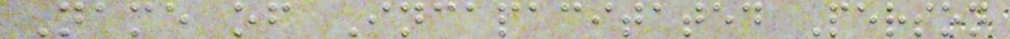Name of Incapacitated Person
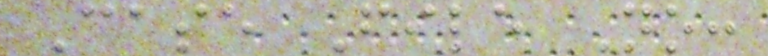Case File No:
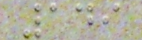149
